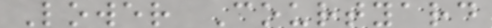Lower Courtyard
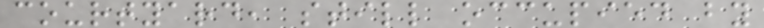courtyard, still occupied by
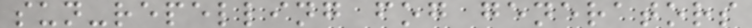sun-repelling fog generators
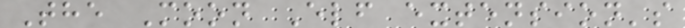The Moon Elf extension's
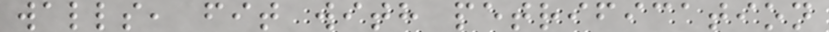walls, fit with petrification
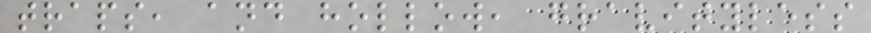traps, and hollow, gravityless
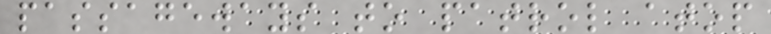passageways to patrol atop
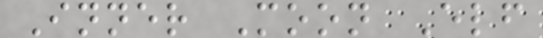Inner Moon Elf
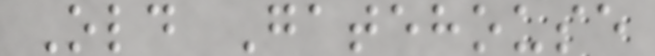Old Gatehouse
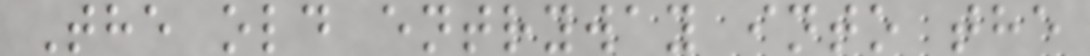The old entryway into the
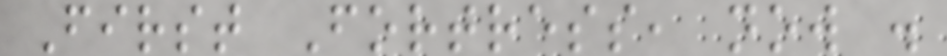First Fortress, now .
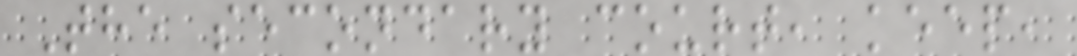The secondary court, keep,
